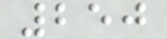250
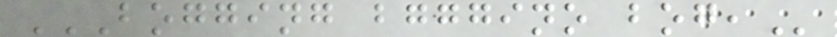BOGGING BGGGINO BOG,
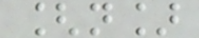[n]
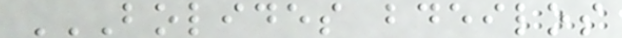BOLIDES BDEILOS
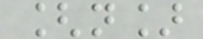[n]
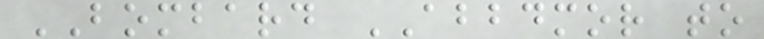BOMBARD ABBDMOR to
